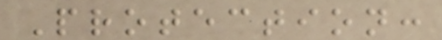Protection:
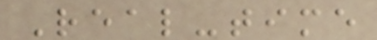Real-time
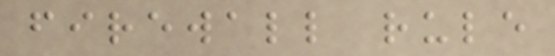firewall rule
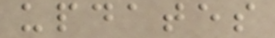updates
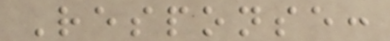Response:
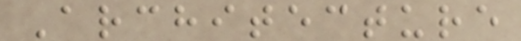Architecture
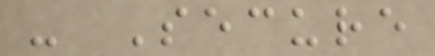- Secure
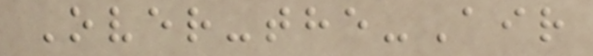Over-the-Air
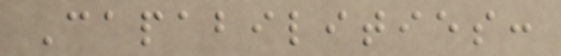Capabilities:
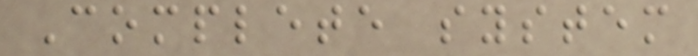Complete system
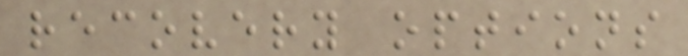recovery options
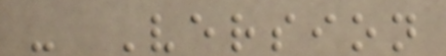- Version
